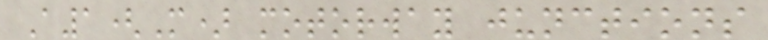A1(M) motorway junctions
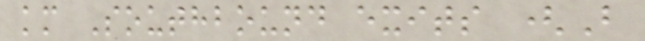km Southbound exits (B
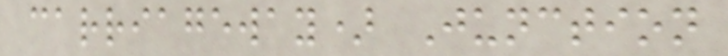carriageway) Junction
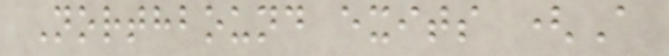Northbound exits (A
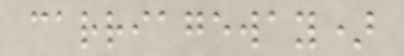carriageway)
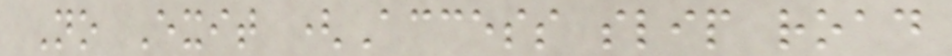No Exit (Access slip road
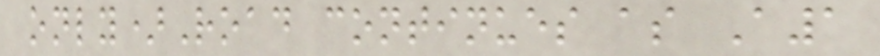only)Road continues as A1
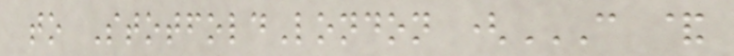to StotfoldLondon (C &
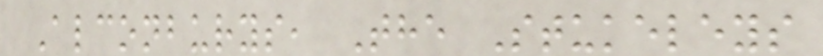Alconburys, The Stukeleys
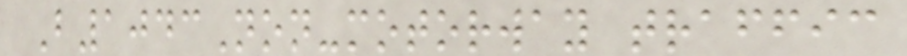B1043Non-motorway traffic
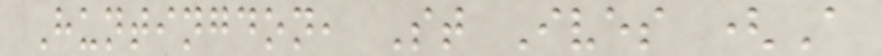Huntingdon, St Ives (A
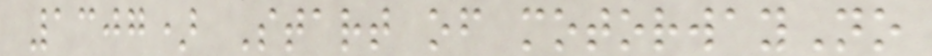1307) Start of motorwayNo
